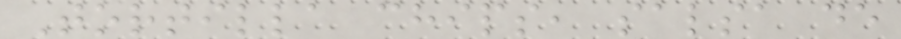Tortilla chips, salsa de
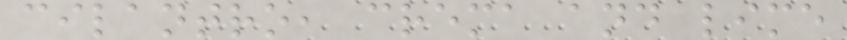cilantro, crema and lime
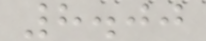8.00
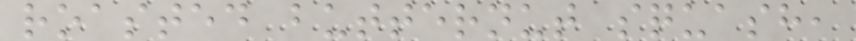roasted butternut squash,
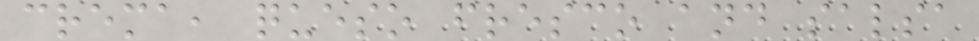crema, queso fresco and salsa
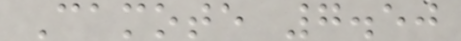Camote 7.50
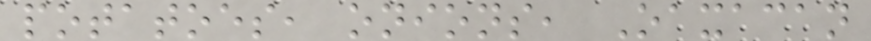potatoes, onions, Oaxacan
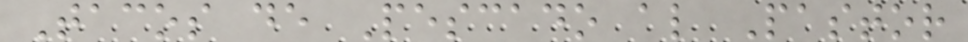Tacos de Pescado al Pastor
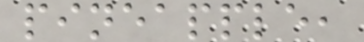pineapple,
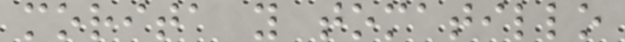morita y tomatillo
